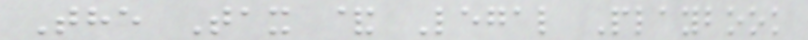The Tax & Legal Playbook
